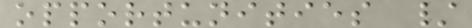opportunities /
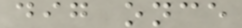dig once
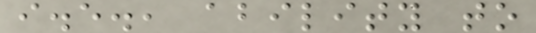i.e., ability to
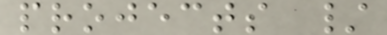projects /
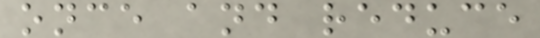once and reduce
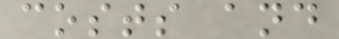costs and
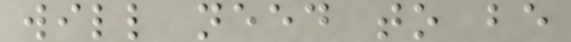will need to be
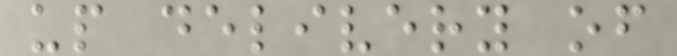up delivery of
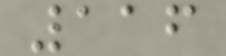116
